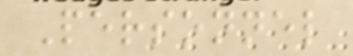Personnel
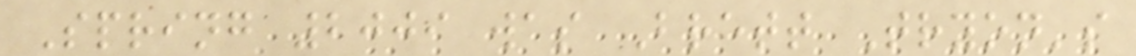Spring 2009 was Brett Tryon's
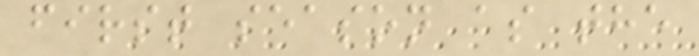first season as the
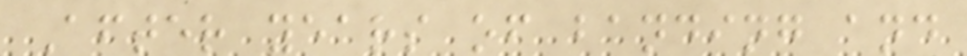After years of banding and
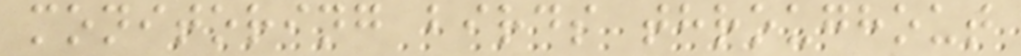monitoring birds throughout
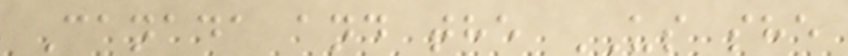Canada and the US she
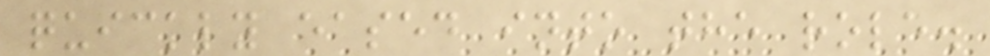quickly eased into the role.
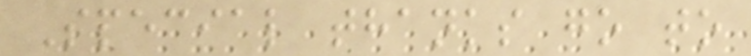Special thanks go to
